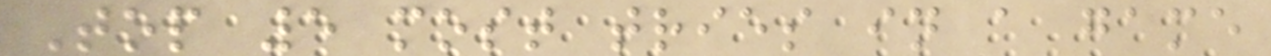Top 5 most tries in a game
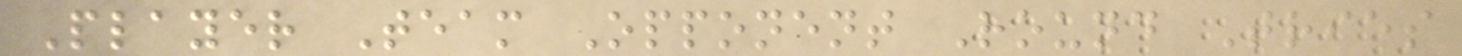Player Team Opponent Round Tries
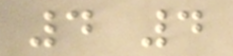4 4
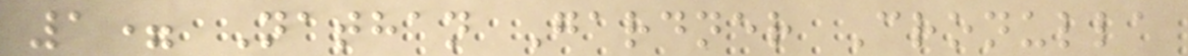1= Nathan Gardner Cronulla
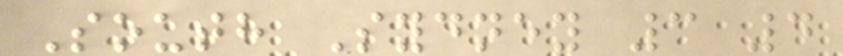South Sydney 3 4
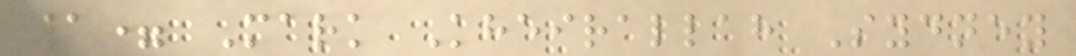1= Mark Kheirallah Sydney
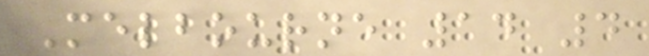Melbourne 14 4
